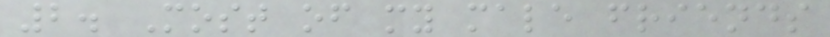2. Most of my male friends
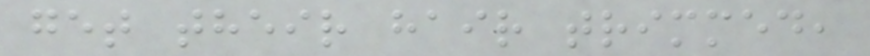get their hair trimmed,
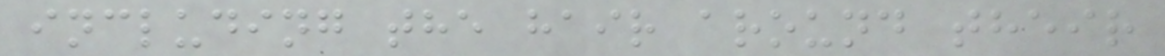including the hair around their
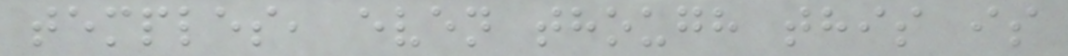temples, even though this is
